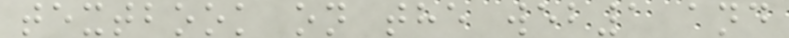textbook on the web1 and
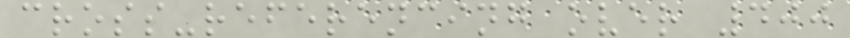cross-referencing over 400
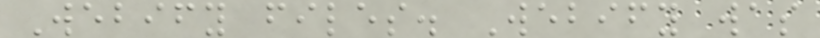Webify files. Webify was
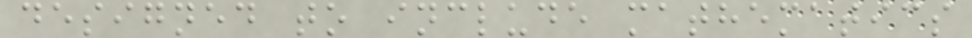designed to include mathematics
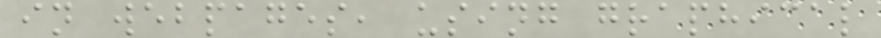in webpages, using graphical
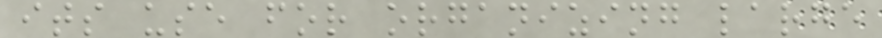its use for organizing large
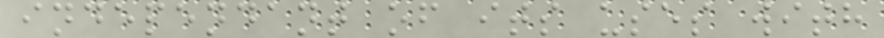independant of its uses with
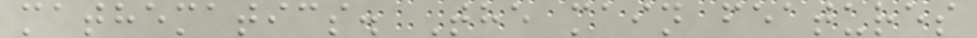mathematics. The main features
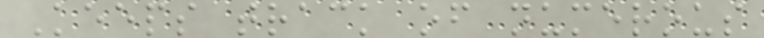Keeps track of numerous
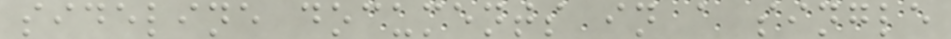sideline documents in a single
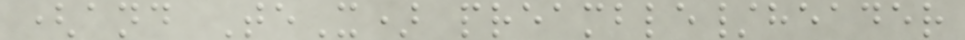(and TeX) preamble/header
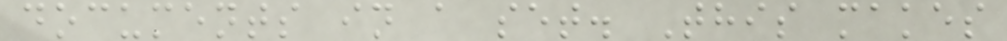documents in a set. This makes
